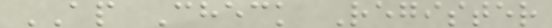AP Check Register
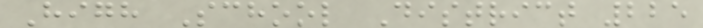High School District 225
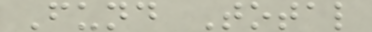Fund Total
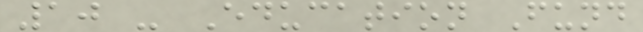10 - Education Fund
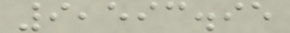9,593.95
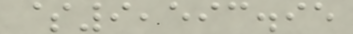$9,593.95
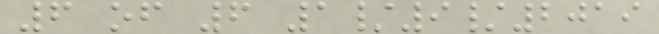6 of 6 1/9/2019
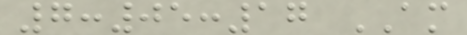7:05:17 AM
